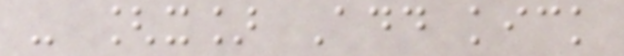- [x] Add kick
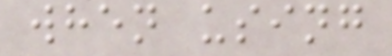when using
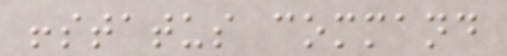!status command
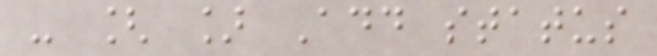- [ ] Add status
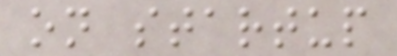on startup
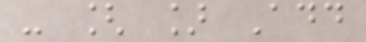- [ ] Add
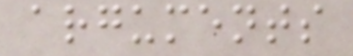arguments
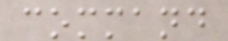command
